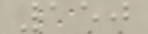150
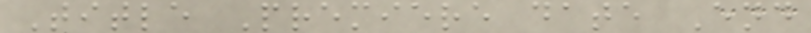Title Premiere date End
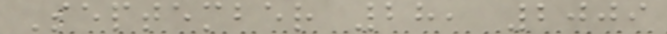September 28, 2009
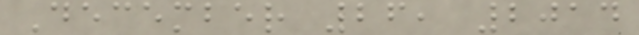December 26, 2014
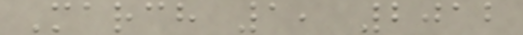March 1, 2012
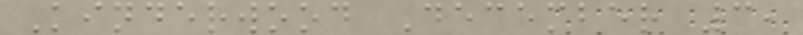Kinderwood December 3,
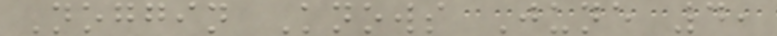Noggin Knows June 4,
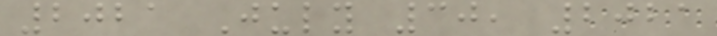2021 July 30, 2021
